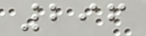296
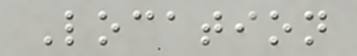Location
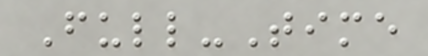Full-Time
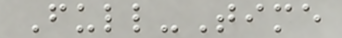Full-Time
